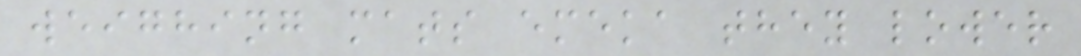weighing mats emeka they lower
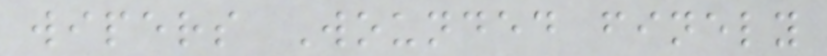wipers Wounded finely
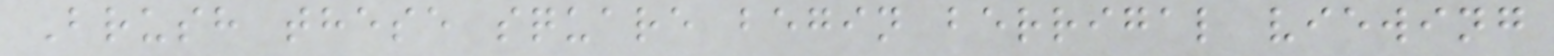Brush these square begin berrigal viewing
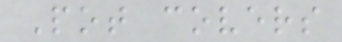Pot covers
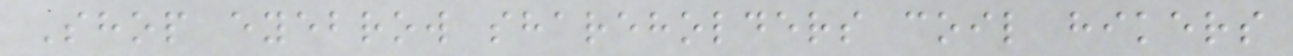Shop eyebrow shareholders coil hikers
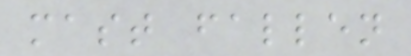mast fallen
